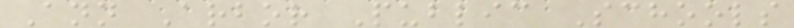Ann Arbor Public Schools
